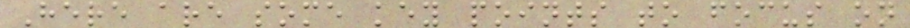Here are some key points to focus on
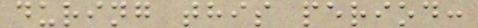during this period:
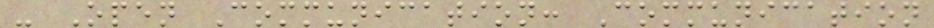- Open Communication: Communication
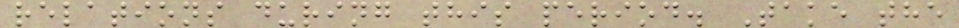relations during this period. Take the
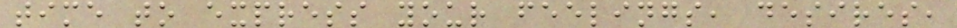time to express your feelings, desires,
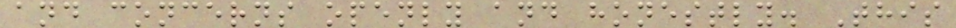and concerns openly and honestly. This
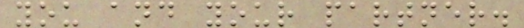you and your partner.
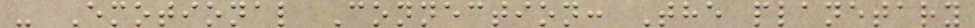- Emotional Connection: The planetary
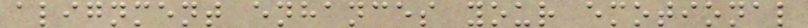alignment enhances your emotional
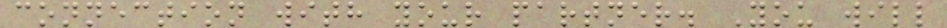connection with your partner. You will
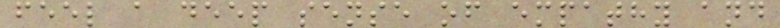feel a deep sense of empathy and
